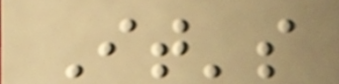It's
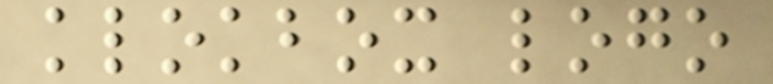klokbox logo
